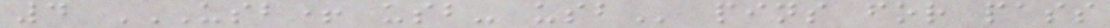4 USB+ USB- USB pins for pass
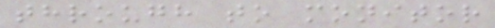through to monitor
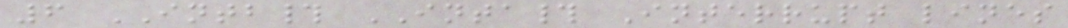6 INTB# INTA# Interrupt lines
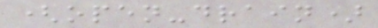(open-drain)
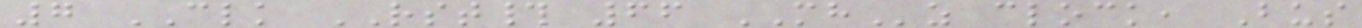7 CLK RST# 66 MHz clock, Bus
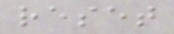reset
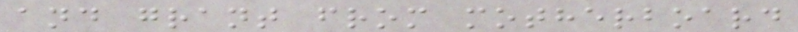and grant from motherboard
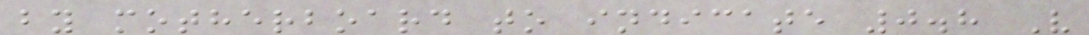by motherboard to indicate 0.8 V
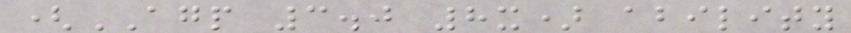(AGP 3.0 8x) ability
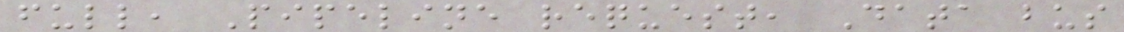full, Pipeline request, Data bus
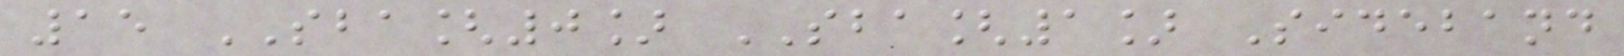15 SBA[0] SBA[1] Sideband
